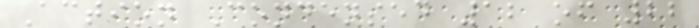Action Condensed 12 of 22
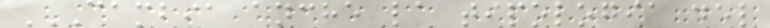CAMBIA ANCHE LA TIPOLOGIA DEL
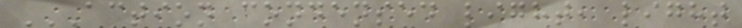ACTION CONDENSED LIGHT, LIGHT
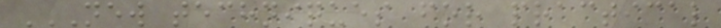NEW TECHNIQUES FOR PRACTICAL
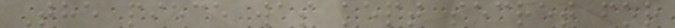The piece was kept secret for
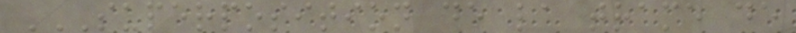SUPERPOSITION DE LA TRAME DE
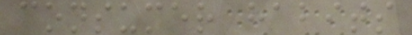consumer habits
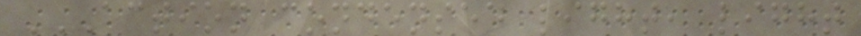ACTION CONDENSED LIGHT, LIGHT
